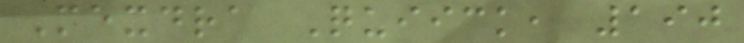Mexdra Quiick, 190
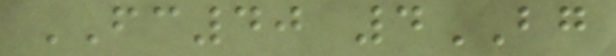FC40 4BG
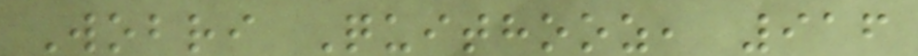Wobri Quithooz, 916
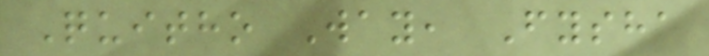Quitho Way, Fysha
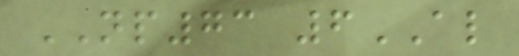NP73 6AL
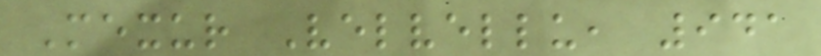Mexur Velvellu, 941
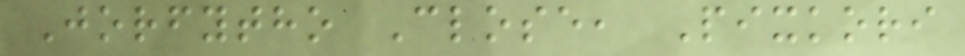Jorfytho Close, Pixkori
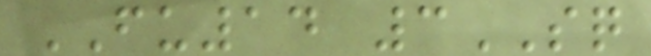FU14 3SQ
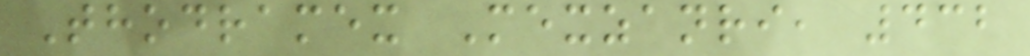Thodramex Mexzanri, 432
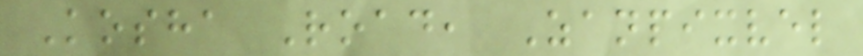Kosha Road, Zanpixvel
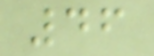46
